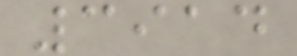3914
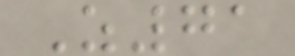Z71
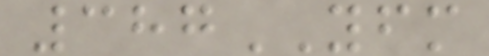387YFM
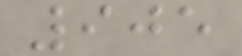905
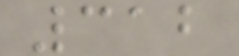312
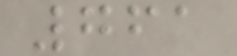761
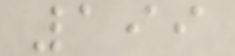199
